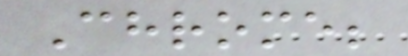Chrome;
